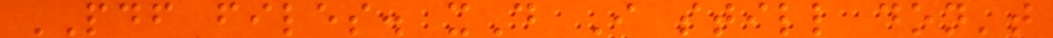PDF files. xD I still don't
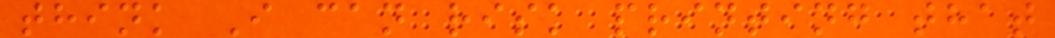think I can risk printing that
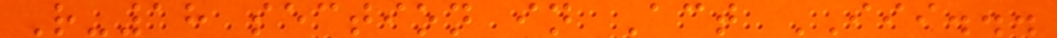R-18 section in Act III...
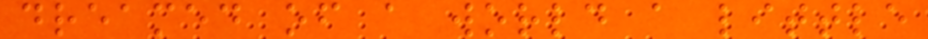dreamed of a world a little
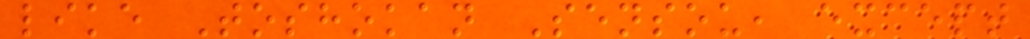like Toshokan Sensou, except
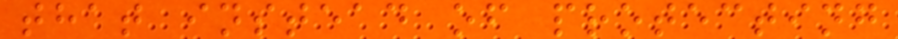that instead of protecting
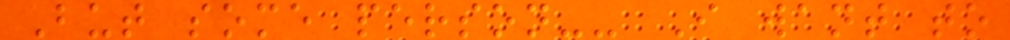But some person-- I want to
